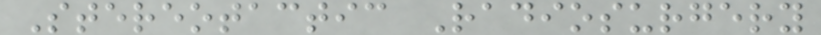Stereotactic Radiosurgery
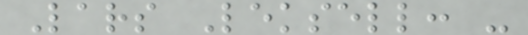Lars Leksell: -
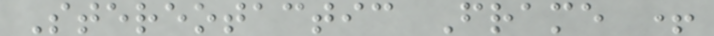Stereotactic Frame +
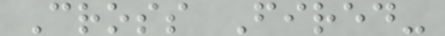Cross Fired-
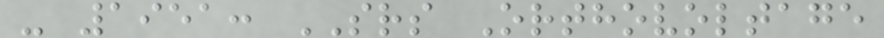- 1951: SRS Orthovoltage
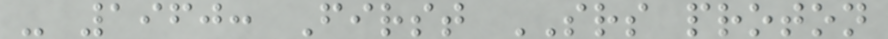- 1960: First SRS proton
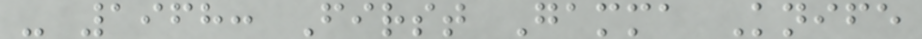- 1968: First Gamma Knife
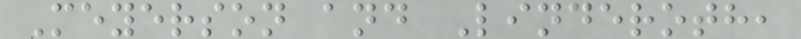Meyerson and Linderoth,
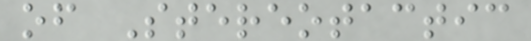of Stereotactic
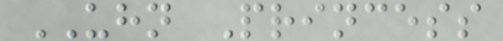UHN Princess
